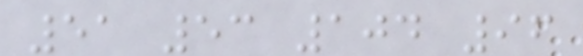51 53 104 96
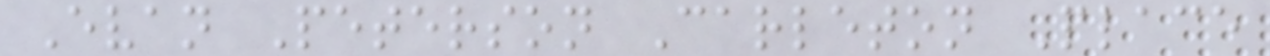Evan Peterson Carleton Place
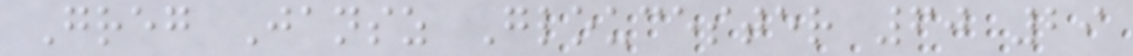Greg Jansz Gloucester 60 29
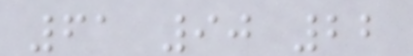61 90 22
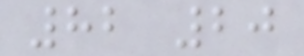82 20
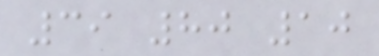39 80 10
